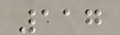117
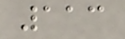113
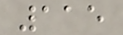115
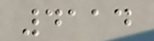4114
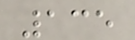135
